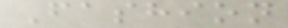Fashion
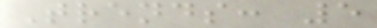Trends: 5
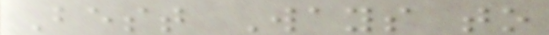Best Ways to
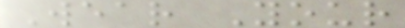Wear Your
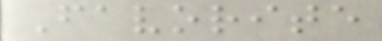Favorite
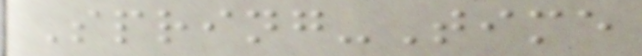Spring-Time
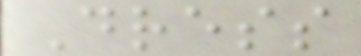Dress
